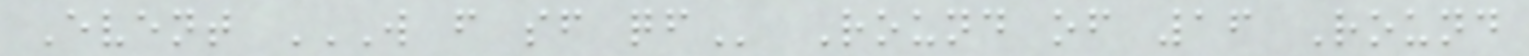Event W F SF QF Round of 16 Round
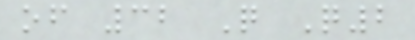of 32 Q Q2
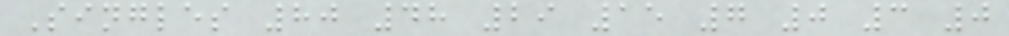Singles 80 48 29 15 7 0 3 0
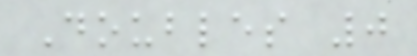Doubles 0
